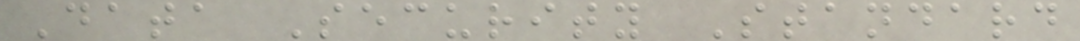Data Security Standard
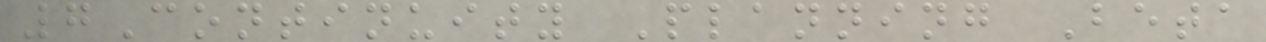7Continuity Planning Beta
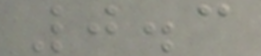0.3
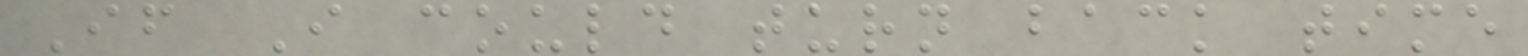If I could turn back time
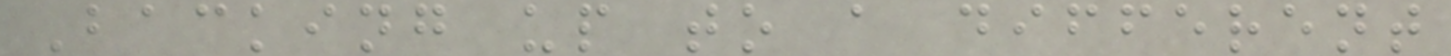Backing up to a different
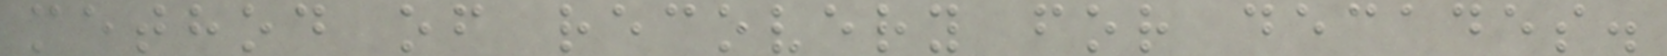method of recovery for decades.
